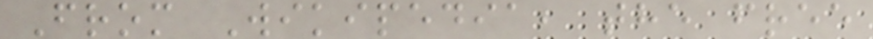From Wikipedia, the free
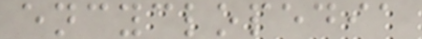encyclopedia
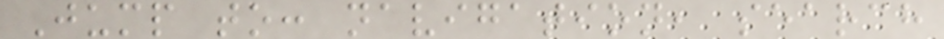Jump to: navigation, search
